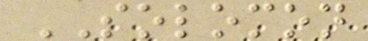SOLOMON
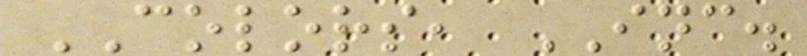COLORS, INC.
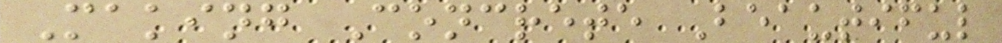Making Concrete Beautiful
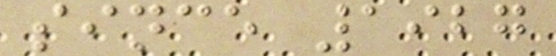since 1927
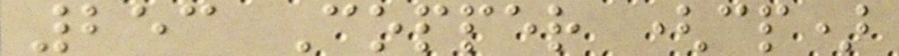253 Copper (cp)
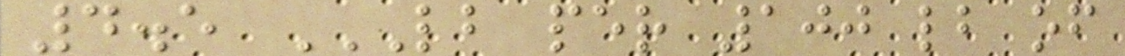4.5 LB PER 100 LB OF
